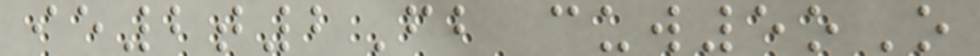ie2t2Fb cuw5oO
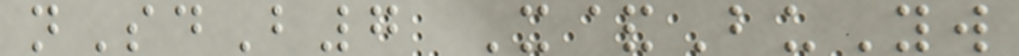nSdB7 X&BuYw
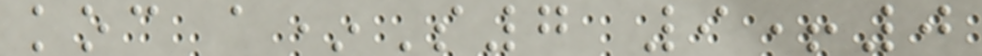koc a*S7 9+0
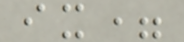ix=
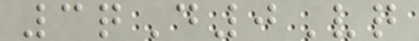3qD0Vq
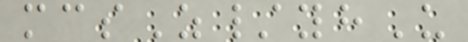mcsZ/yhU
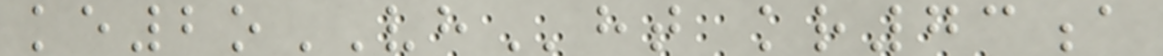ke2oVHht kr73a
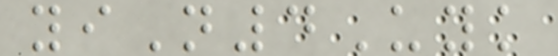yiN4Uyk
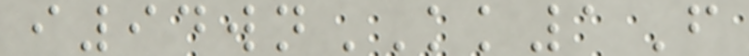i94wnKK1F
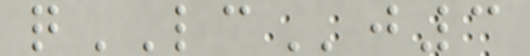qLCj3
